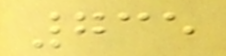735
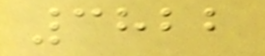3822
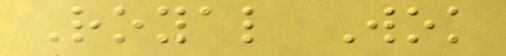Royal Wok
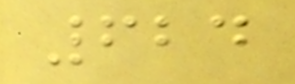624
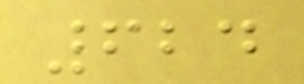624
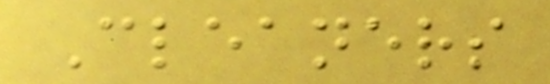Cleaners
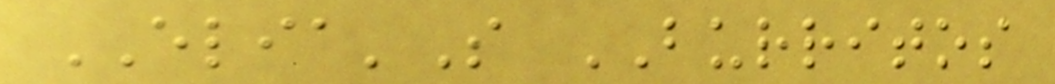ELIA'S BURRITOS
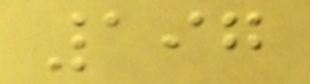197
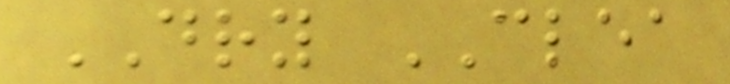DRY CLEA
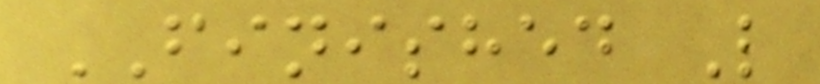FINISHED L
